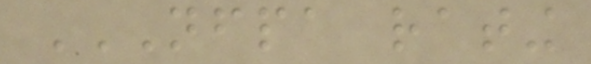NFPA RATING
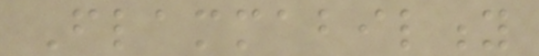Flammability
